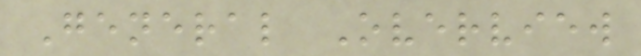General Overview
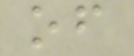of
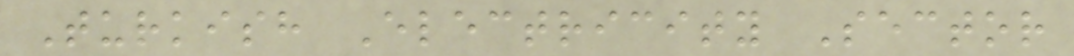Turkish Electricity Sector
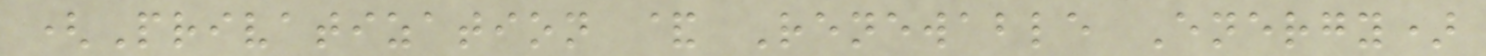(Privatization & Renewable Energy)
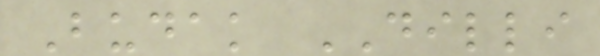Budak DILLI
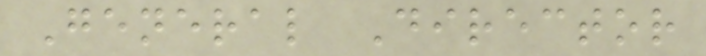General Director
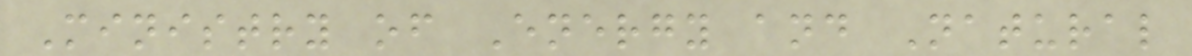Ministry of Energy and Natural
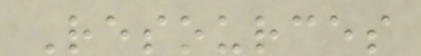Resources
